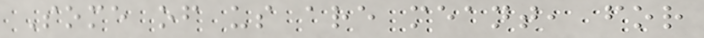Some of us are meant, for
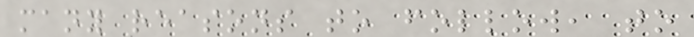many reasons to follow, to
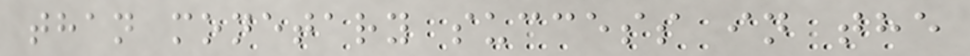than monetary success in the
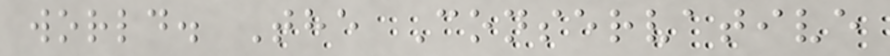world. The Conservative
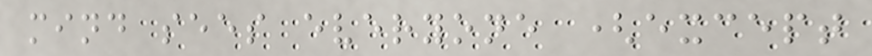mind sees everyone (except
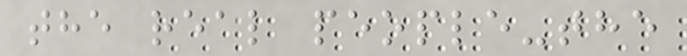the real people-the
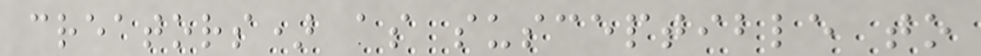creators) as susceptible to
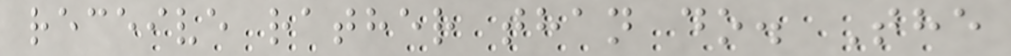receive rather than do. The
